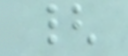{
